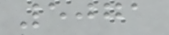5071
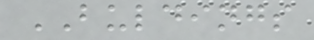BULDINGS
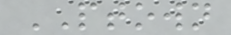PTOWN
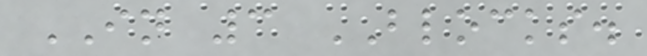IN 3 BLOCKS.
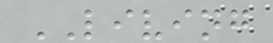LIVING
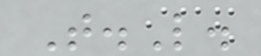T.L.
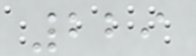229
